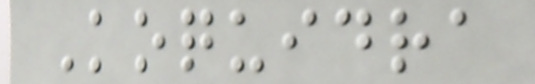Koquidra
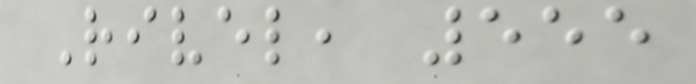Rivel, 555
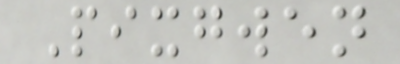Pixgwen
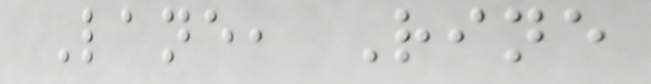Lane, Rine
